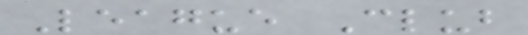League Club
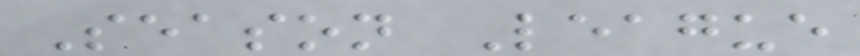Season League
